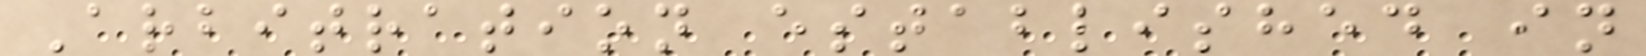Arbitration established in
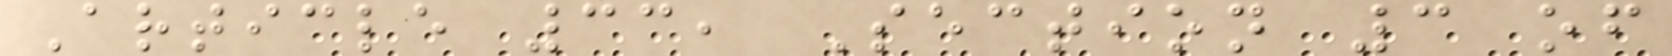Article 33, Section 3 of
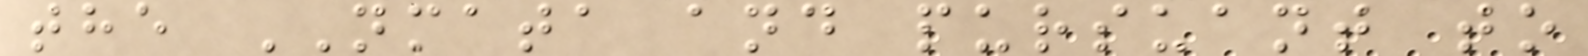the NMATA and pursuant to
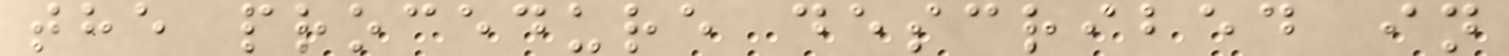the procedure described in
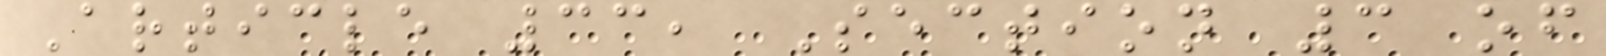Article 33, Section 3 of
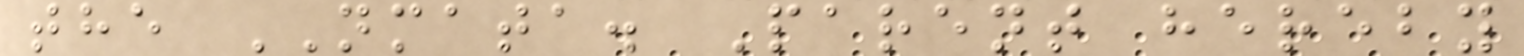the NMATA. Parent hereby
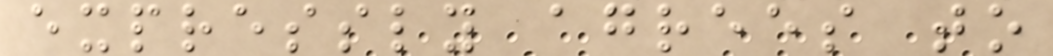expressly agrees to
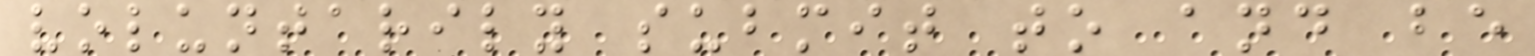voluntarily submit to and be
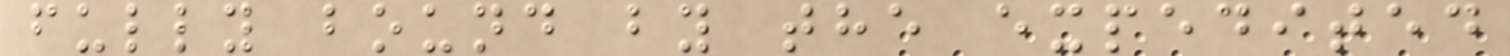fully bound by the expedited
